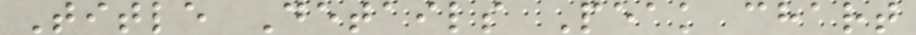Title Details Peak chart
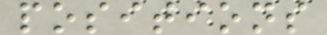positions
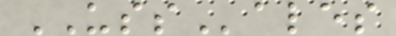USSales
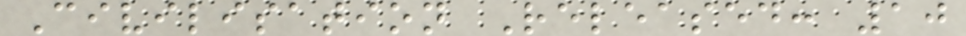Civilisation Released: 10
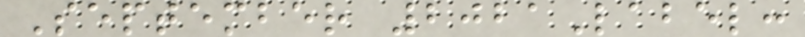September 2021Label:
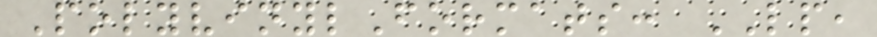PolyvinylFormats: LP,
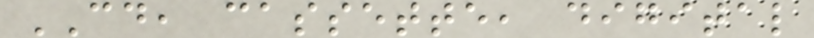CD, cassette, digital
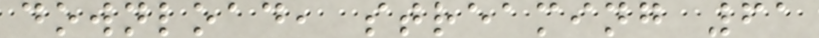download, streaming 61
